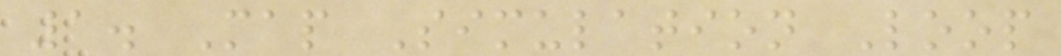1. Map Simulation Loop
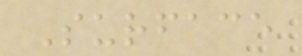Surface
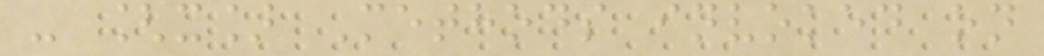- [x] Methods invoked on
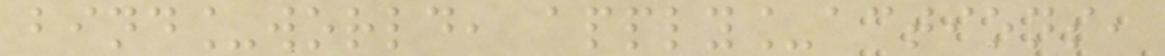bind_world, apply_actions,
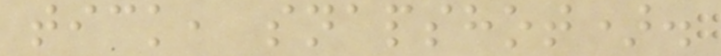tick, snapshot).
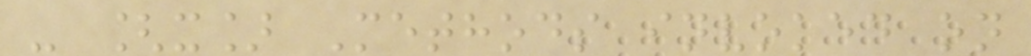- [x] Methods invoked on
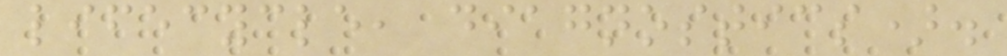lifecycle, diagnostics).
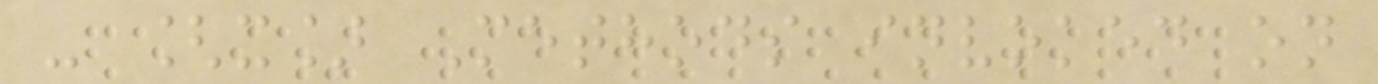- [x] Methods invoked on
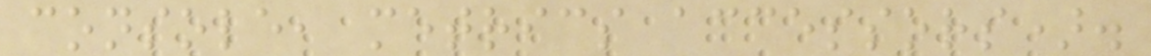console, metrics accessors).
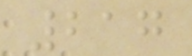217
